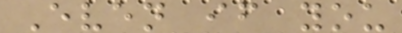Even if you
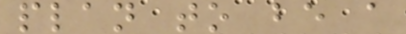plan to be a
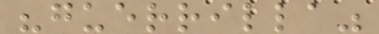"guerrilla"
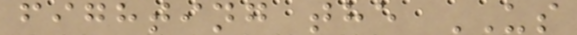fighting the US
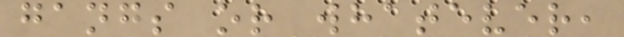gangs or whatever,
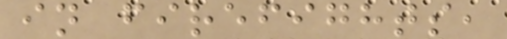in firefights,
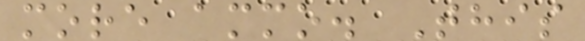more ammo. This
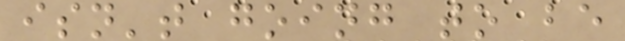isn't going to be
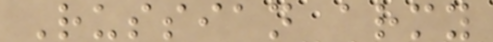Russian army
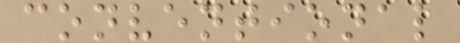conventional
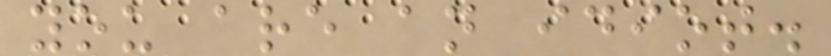you are an idiot.
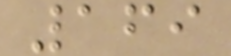169
